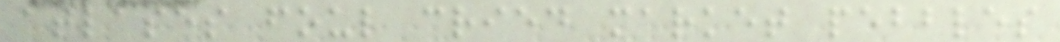atlases foul cried market pebbles
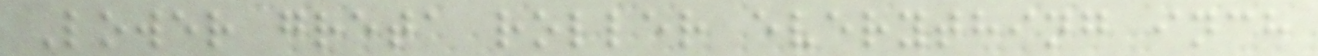Lower greta roller everything inch
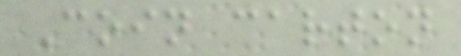Coin carton
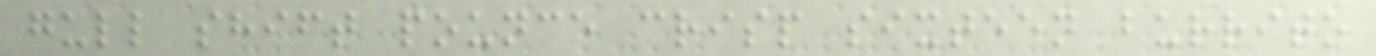gull shift pounce crisp sixteen burrito
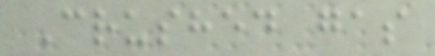Crushed gas
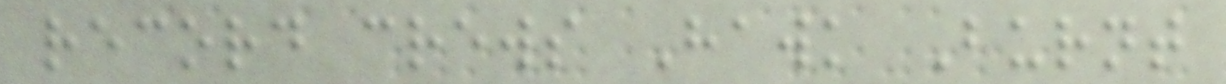record crews Hawk Burnt
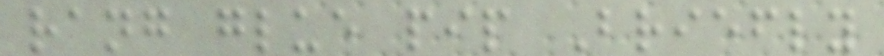rang glue pip Briefly
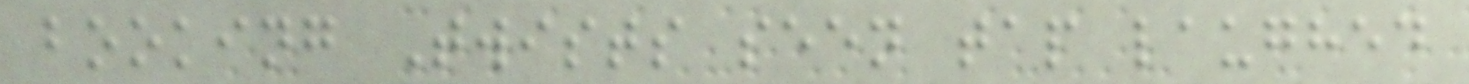booking Twists seen tap laughed
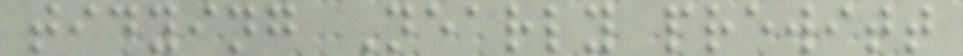tidying Nearly prewitt
